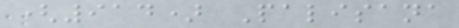(914) Palisana
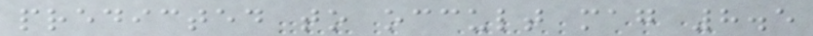predicted to occult mag 8.5
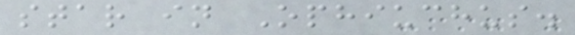star in Ophiuchus.
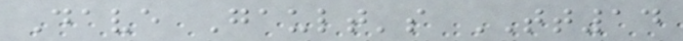Dave Gault's TT14
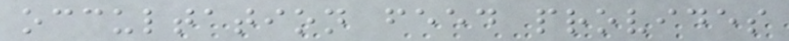occultation feed provides
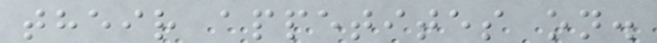their appetites on.
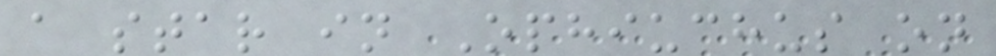a star in Ophiuchus on
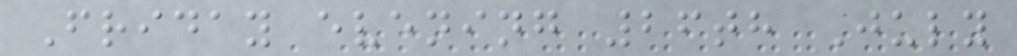Friday evening 26th July
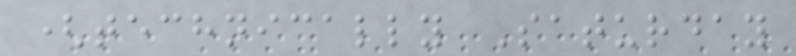(technically Saturday
